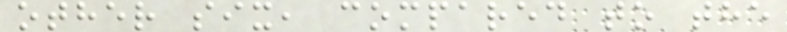other six, compared to the
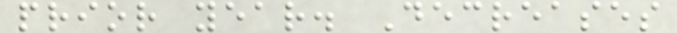prior year. Decreases
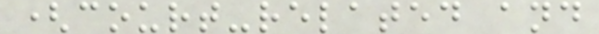(court-related and
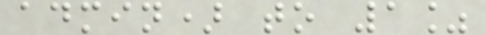admin) to 1%
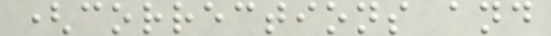(corrections and
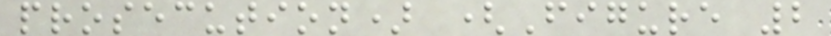prosecution) (Figure 2
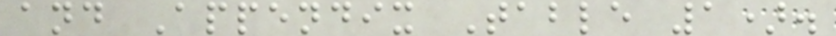and Appendix Table 1).
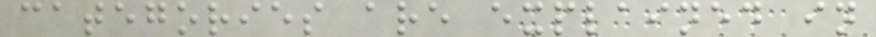categories are explained in
